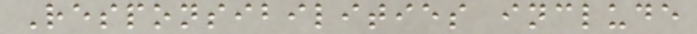Responsibilities include
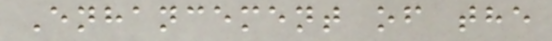Enhancement of the
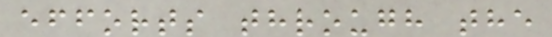efforts through the
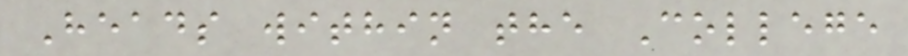Heads within the College
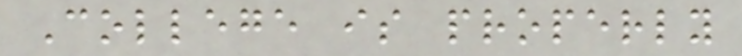College is properly
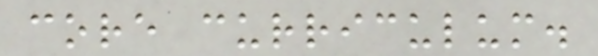core curriculum.
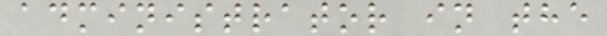administrator in the
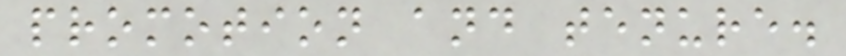promotion and tenure.
